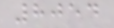8054
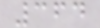364
